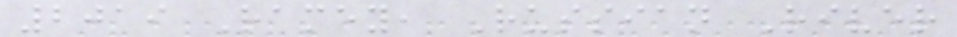2019 Ramey, Russian River
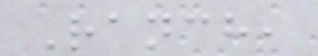Ranch,
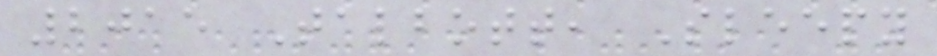2015 Talbott, Sleepy
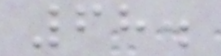68.
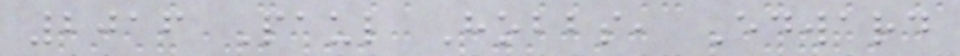2016 Paul Hobbs, Edward
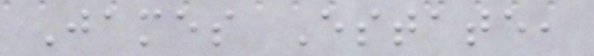James Estate,
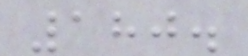180.
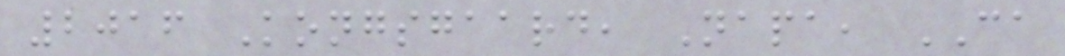2016 Kongsgaard, Napa, CA
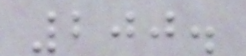200.
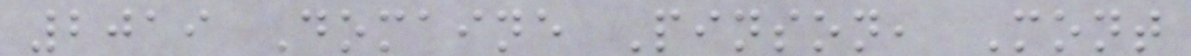2019 Domaine Pinson, Mont
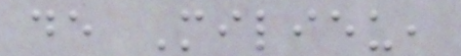de Milieu,
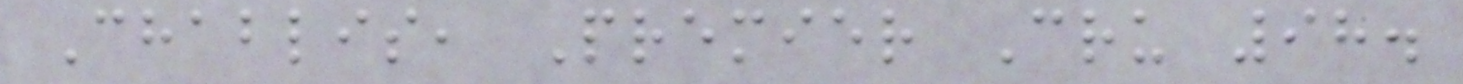Chablis, Premier Cru 98.
